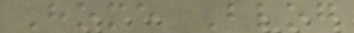Home Blog
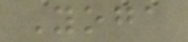Yoga
